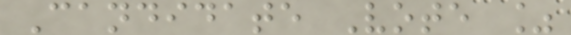Candidate Vote %
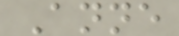Anne
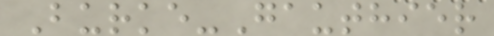Burke-Gauthier
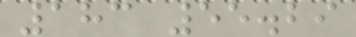183 55.29
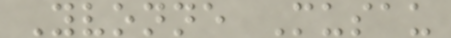Yvonne Musau
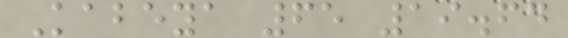Kabeya 65 19.64
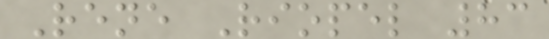Rene Riopel 83
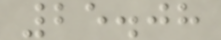25.08
